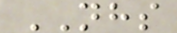NHS
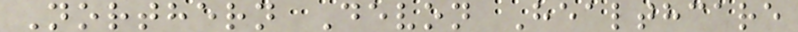Northern Devon Healthcare
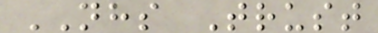NHS Trust
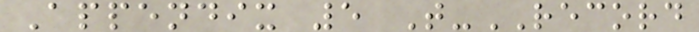Appendix 5 T-RECORD
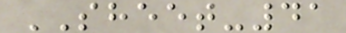SHEET-41
